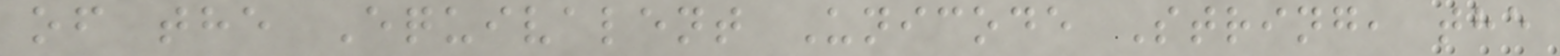of the Equivalent Unicode String, the
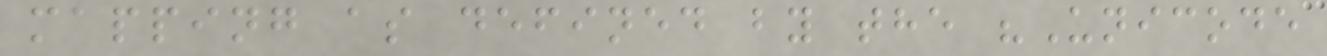mapping as defined by the "Unicode
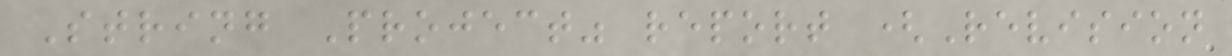String Project" report (Revision
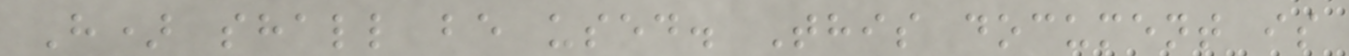H) shall be used. This document is
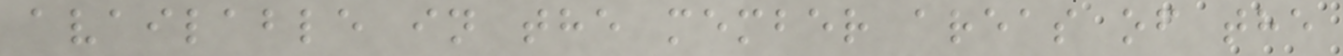available in the member areas of the
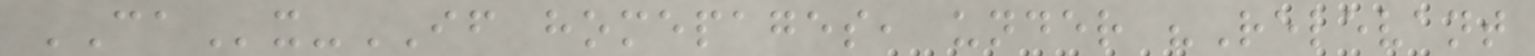CAx-IF homepages, under "Relevant
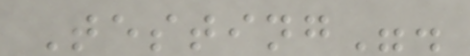Testing".
